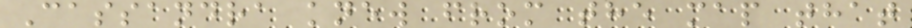Cassandra knew from the map that
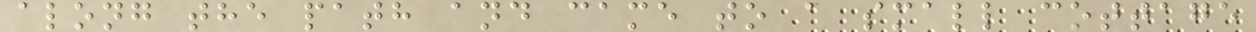along the path and came to a small cottage
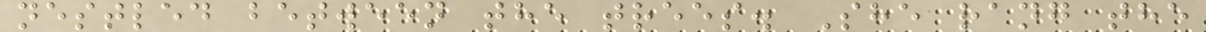nestled between the trees. She rang the
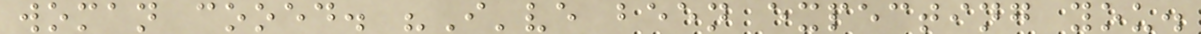woman cooed. "I've been expecting you.
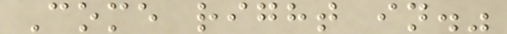Come right in."
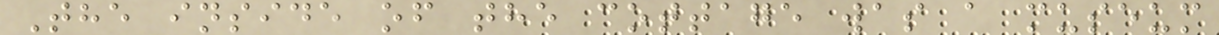The inside of the cottage was a museum
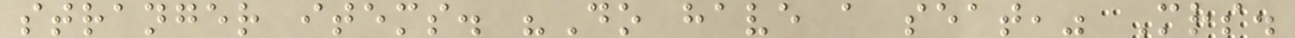stranger items. "Do have a seat," Mrs.
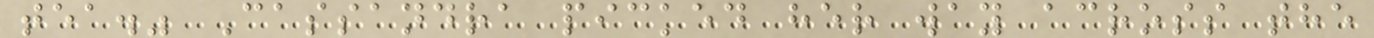tea." Cassandra picked her way across the
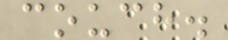couch.
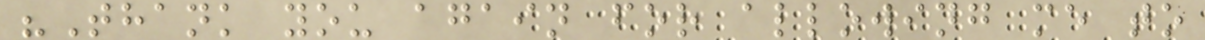"Thank you again for allowing me to
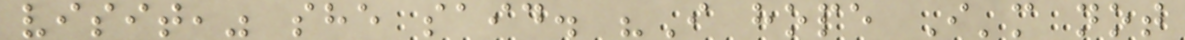visit," she said. "I hope I'm not
